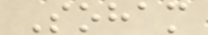Soham
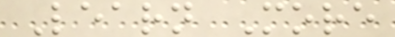Learn More
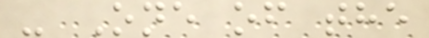- One of the
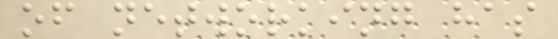of networking has
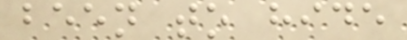been to hide
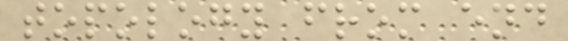topology from end
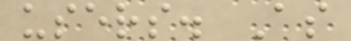users. As
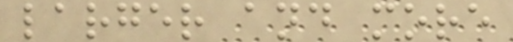larger and more
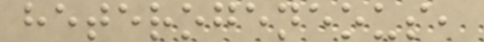heterogeneous,
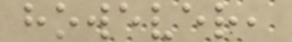however,
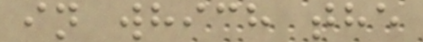in which the
